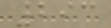293
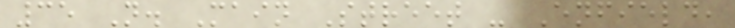35 N. Main Street - Enfield,
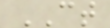CT
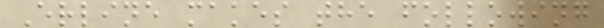Erline makes the following
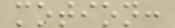motion:
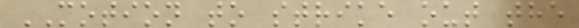MOTION to strike out the
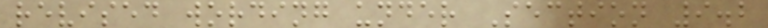revised wording under Section 9.2
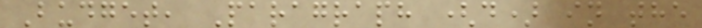Budget, Paragraph (d) in the
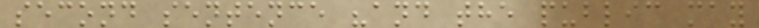second sentence "and the public may
